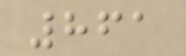861
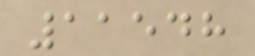11548
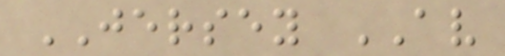JERSEY AV
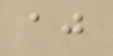aj
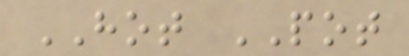HOT POT
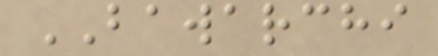BAWARCHI
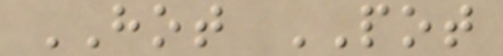HOT POT
